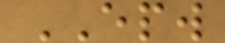EPW
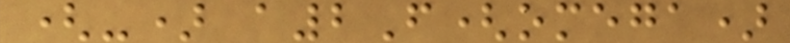(-) a2F(omega)
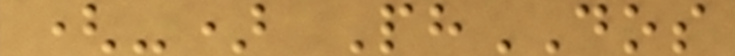(-) PhDOS
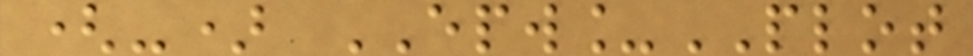(-) EPW_PLOT
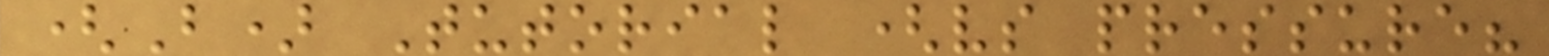(B) Tutorial (vs pressure?
